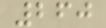260
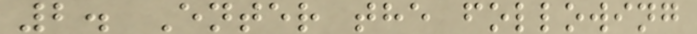2. Enter the following
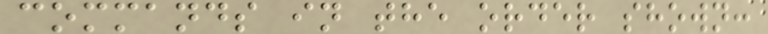commands in the order shown:
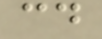cd
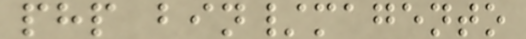php bin/magento
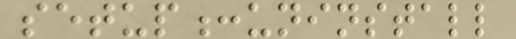setup:uninstall
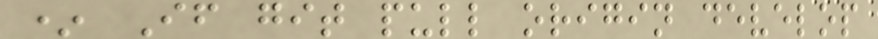* If git pull origin develop
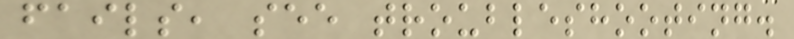fails, see troubleshooting.
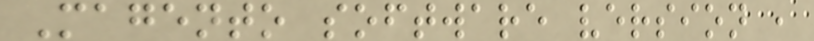Magento software version ,
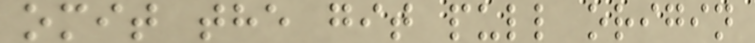omit the git pull origin
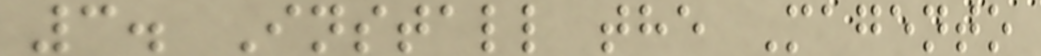3. Install the Magento
